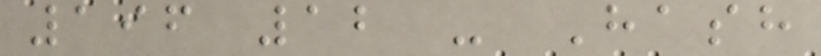196 12 - Hash
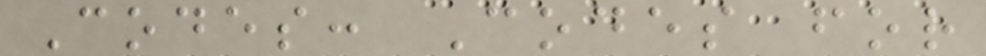Codes: Codes for
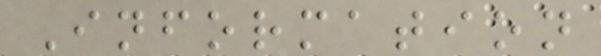Information
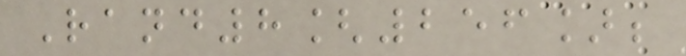Rand8[256];
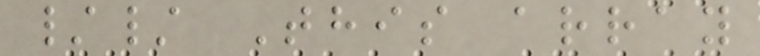// This array
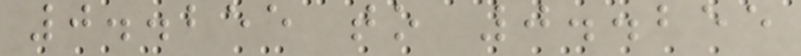0..255 to 0..255
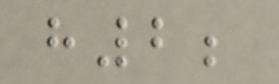h2;
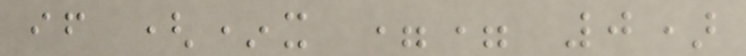if (*x == 0)
